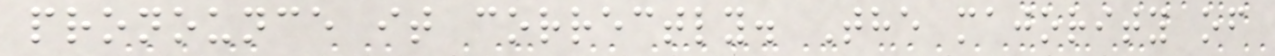pronounce it correctly. The majority of
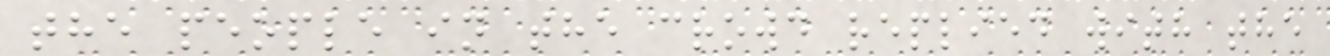the people in the crowd replied with the
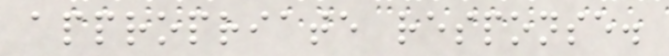appropriate response.
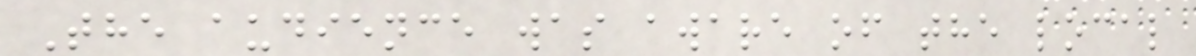The audience was aware of the local
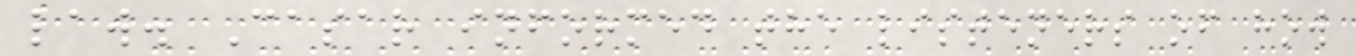law. Casar informed the listeners of how
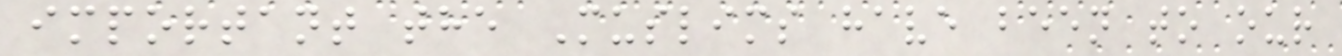important the Muslims have been to our
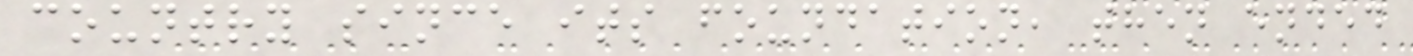country since its foundation, then ended
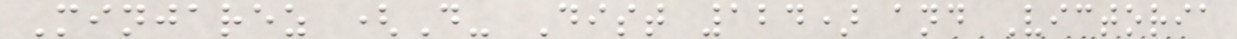Minjarez (D- Dist 124) and Victoria
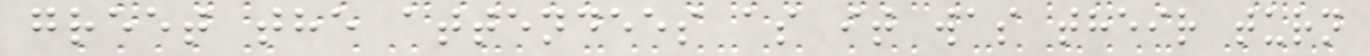greet the attendees as it was their turn
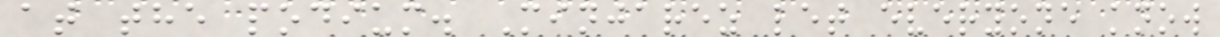at the podium. Minjarez let everyone know
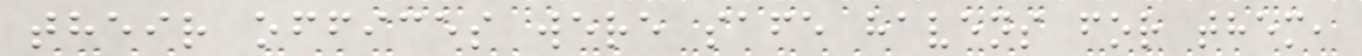their offices were safe havens for them,
